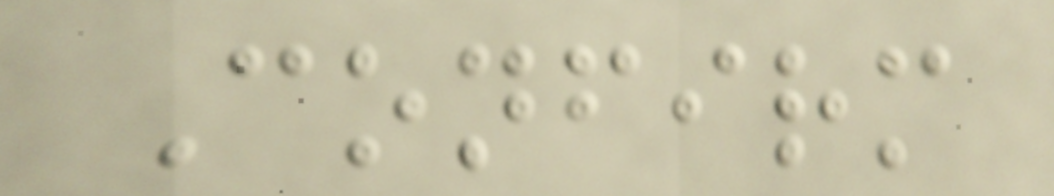Confirm
